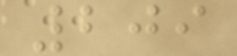209
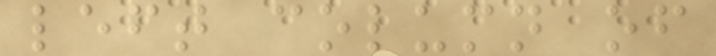left column of
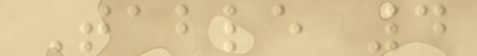Table 4
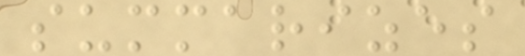summarizes
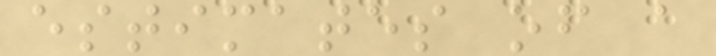estimates of a
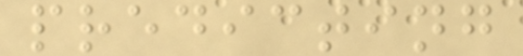predicting
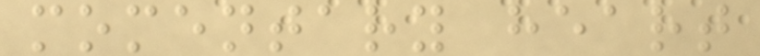momentary heart
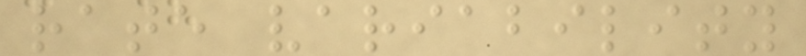rate variability
